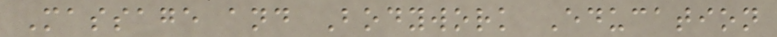Massage and Bodywork Education
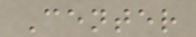Center
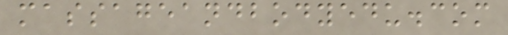massageandbodyedu.com
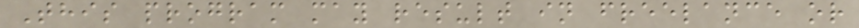This program may result in freelance or
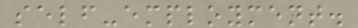self-employment.
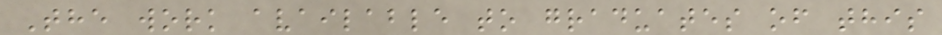The work available to graduates of this
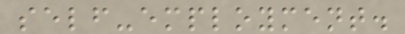self-employment.
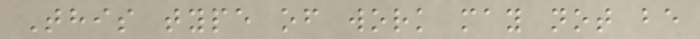This type of work may not be
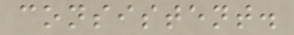consistent.
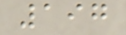197
